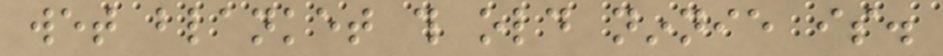wet blanket this old ninnie is.
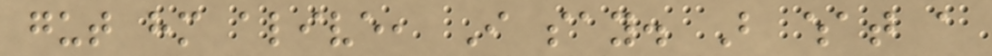gut him alive, I say. But what a
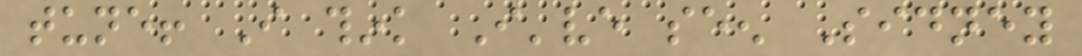tune! I think I've seen Sidney
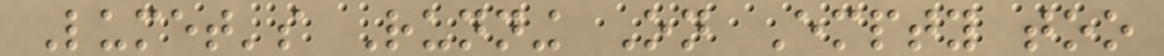Lumet's Running On Empty too
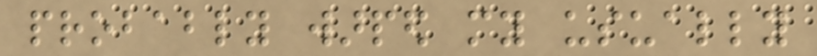probably warped my usually
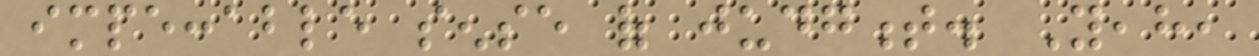impeccable sense of judgment. Yeah,
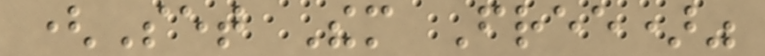(Set Them Free)"
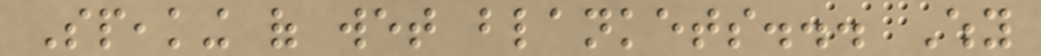Speaking of wet blankets... Why
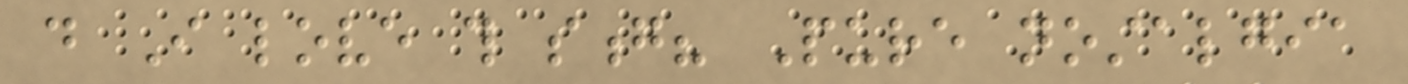do I love this song? Pure nostalgia
